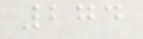274
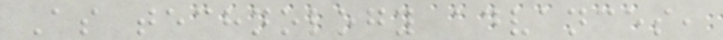As technology advances,
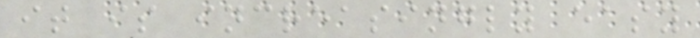it is increasingly easy
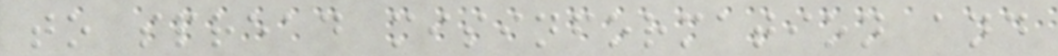to spread misinformation and
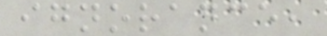ignorance,
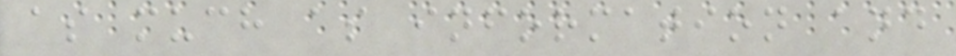as much as information and
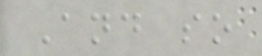And so
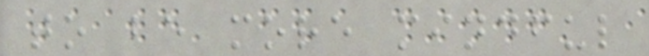to be more mindful
